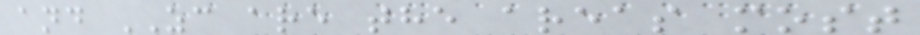and ZC are the areas most
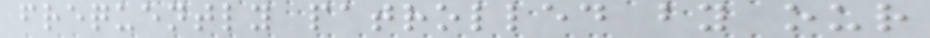frequently patrolled by our
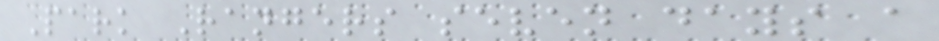Park Rangers seven days a
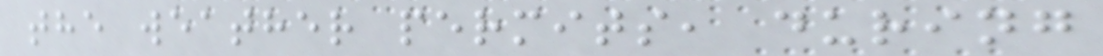the weather permits, during
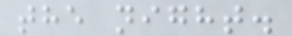the night.
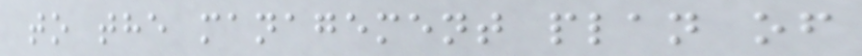to the management plan of
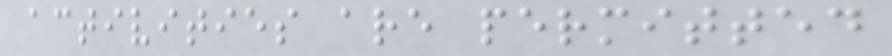activities are permitted
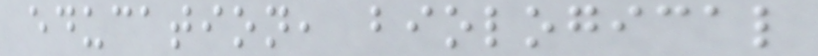education, biological
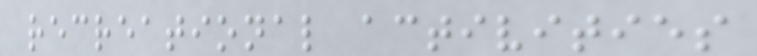recreational activities
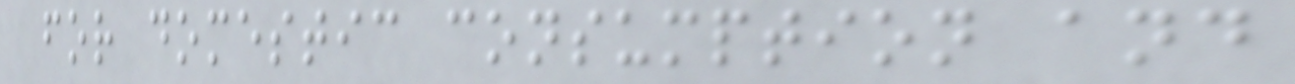for domestic consumption and
